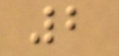2
